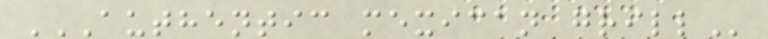AUTHENTIC MEXICAN GRILL
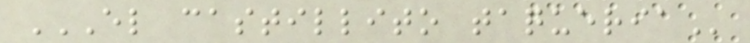EL CASTILLITO TAQUERIA
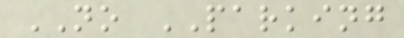NO PARKING
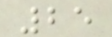25
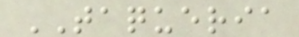TAQUERIA
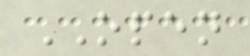OPEN
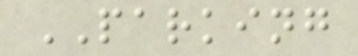PARKING
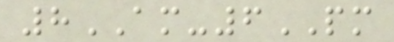8AM-6PM
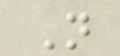N
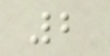2
